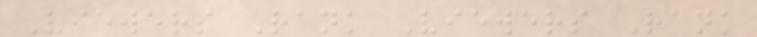Viewers Rank Viewers Rank
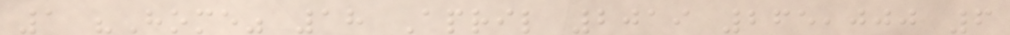1 "Home" 18 April 2019 265,000 6
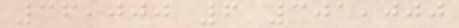36,000 6 301,000
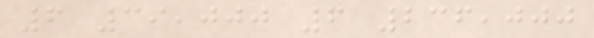6 39,000 6 236,000
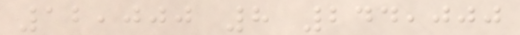12,000 8 244,000
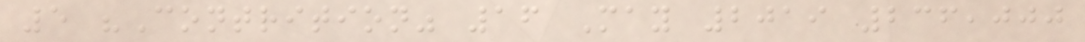5 "Contrition" 16 May 2019 236,000
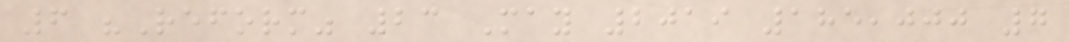6 "Reform" 23 May 2019 185,000 7
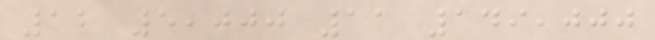12 5,000 11 149,000
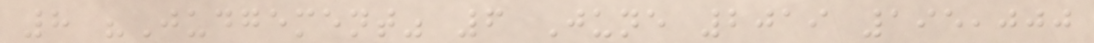8 "Judgement" 6 June 2019 195,000
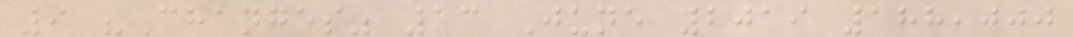9 "Changes" 13 June 2019 188,000
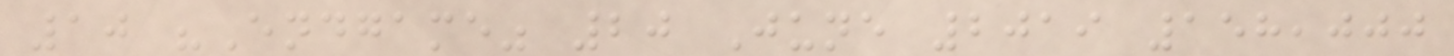10 "Endgame" 20 June 2019 158,000
